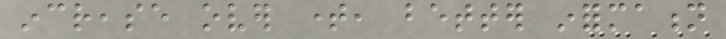increase over time, better information
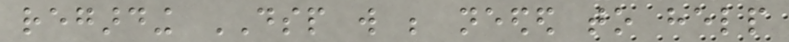regarding DSP will be needed to help
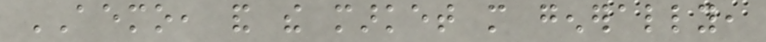AEMO, and the market more generally,
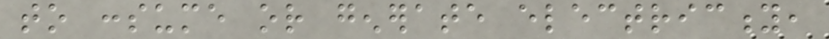to consume or generate electricity,
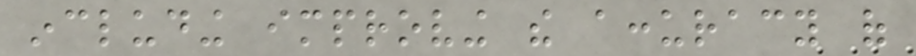including improving the accuracy of
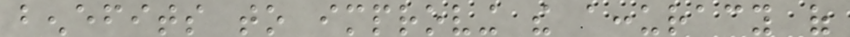benefits to improving the accuracy of
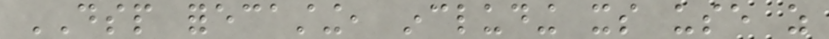DSP forecasting, including its use as
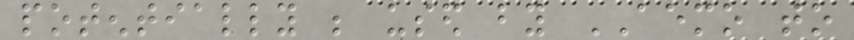potentially be used by AEMO to
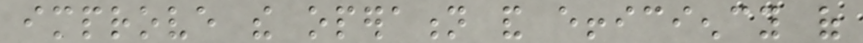improve the operation and efficiency of
